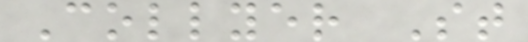Collyer St
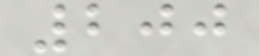200
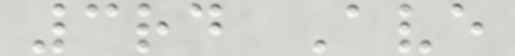3rd Ave
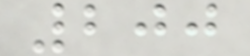200
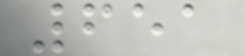651
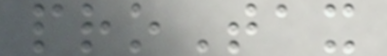proTax
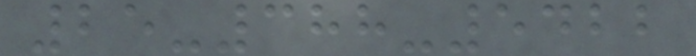25-388-5422
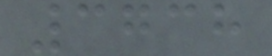3738
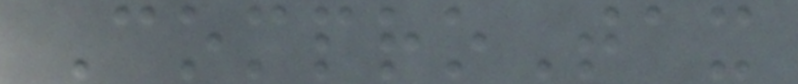ComproTax
